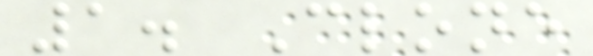1. Clone
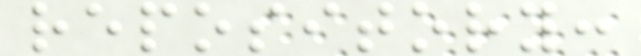repository:
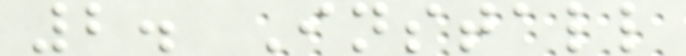2. Install
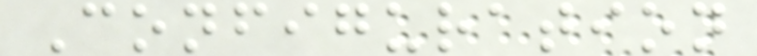Configuration
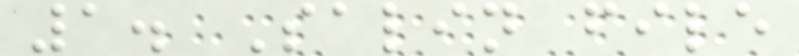1. Salin file
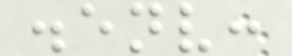.env:
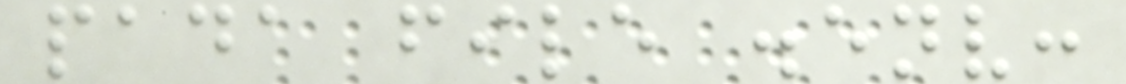pada file .env:
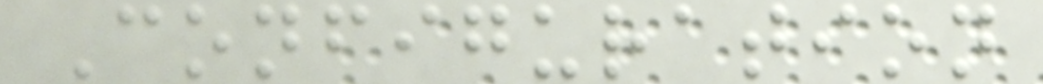Configuration
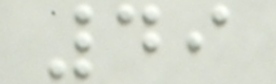49
